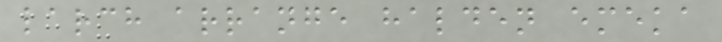larch arrange halden emeka
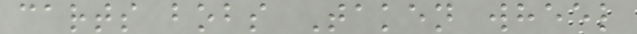carts bobs Taken wheel
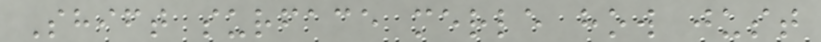Shift surface merle how just
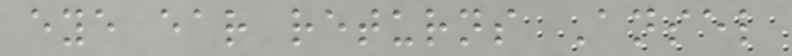eye ear returns Ansel
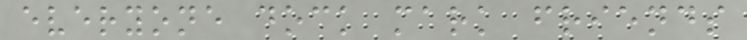everyone dock mark friends
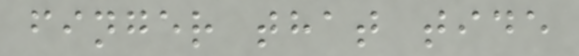finger that tide
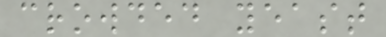crowded yeast
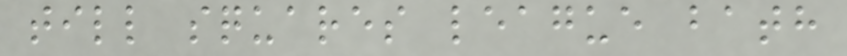till squares league bath
